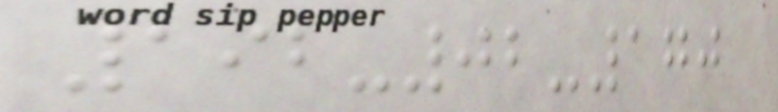192-02-170
